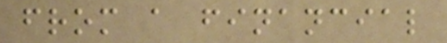from a financial
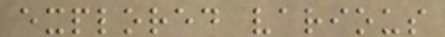explored various
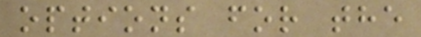options for the
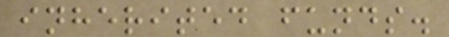inherited funds.
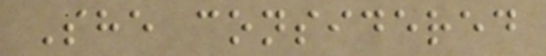She considered
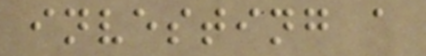investing a
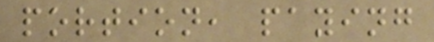portion, paying
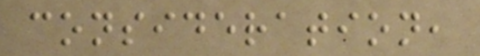consideration,
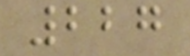227
